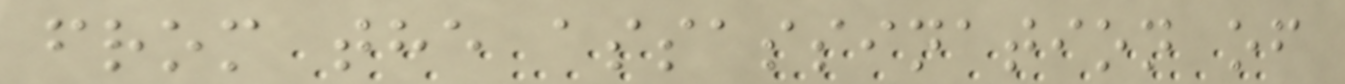from the assassination of
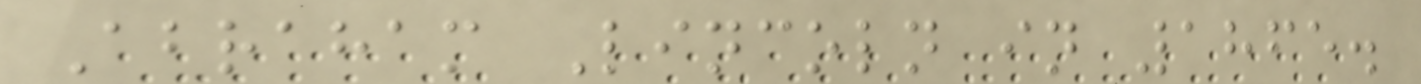Abraham Lincoln in 1865.
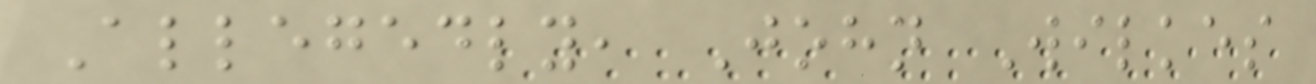Allegedly, John Wilkes
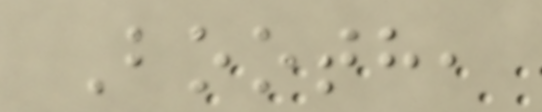Booth,
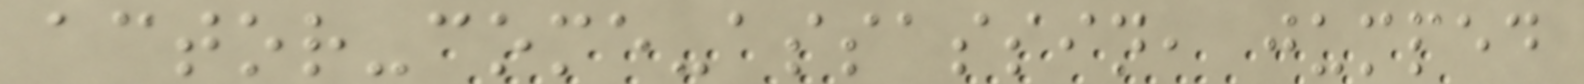actor-come-assassin, jumped
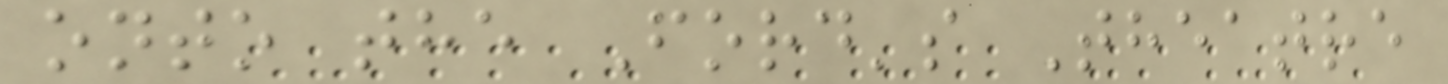onto the Ford's Theatre
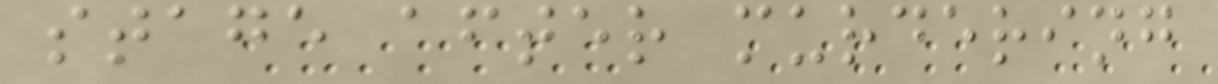stage after murdering
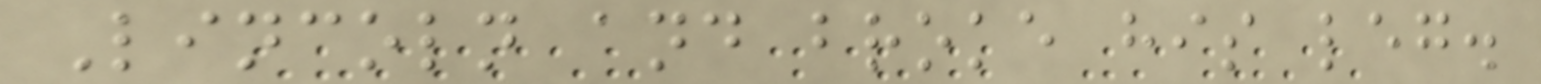Lincoln and broke his leg.
